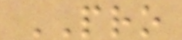PRO
